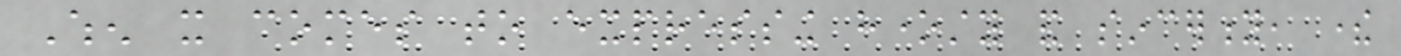When it comes to expressing honesty and sincerity, there
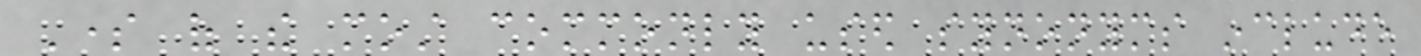Some of the most commonly used synonyms include
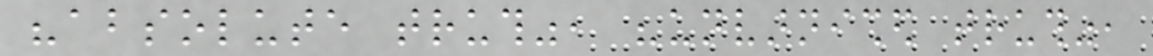"absolute truth", "unvarnished truth",
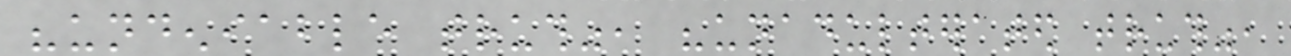"undeniable truth", "unadulterated truth",
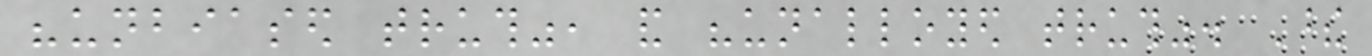"unbiased truth", and "unalloyed truth". These
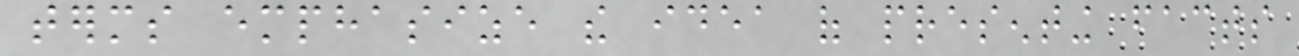terms emphasize the idea of presenting facts
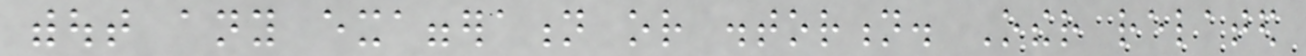without any exaggeration or distortion. Other related
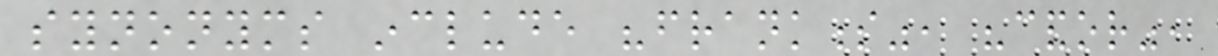synonyms include "frankness", "candor",
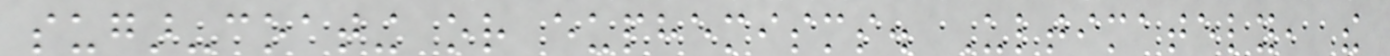sugar-coating or euphemisms. Ultimately, the
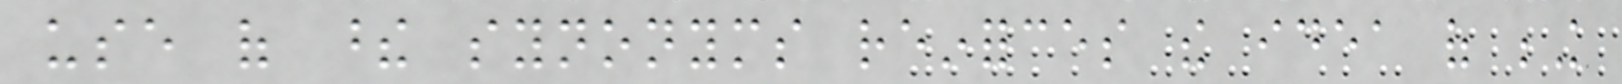use of these synonyms reinforces the idea of being
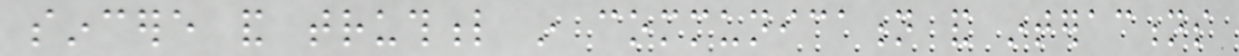sincere and truthful in communication and interactions
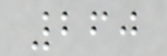260
